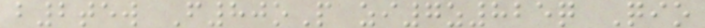b2tew F80oP zi7z825q Qio
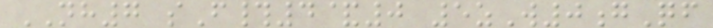NH7 sF#4&0 5zW0gQf
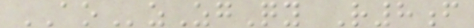AOzZgQy R8f
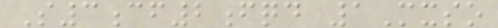S3cf2fqd 1Mxso
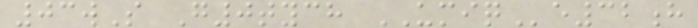03wS G0tych UMIQe32h
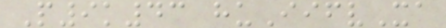P9k43 huIifvXa
